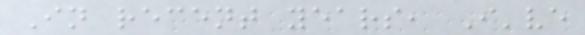In recent years, I've
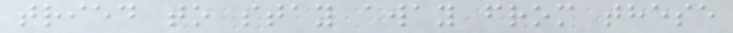tried to stay away from these
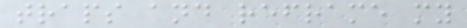traps and reframe my
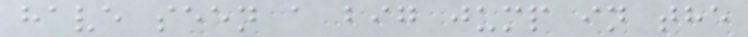have seen a big jump in the
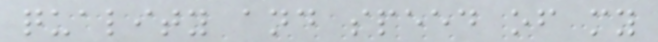quality and speed of my
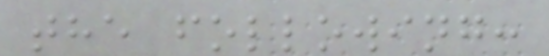the following:
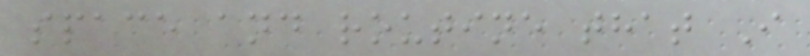space and routine that I
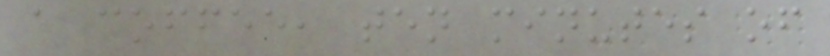a coffee, ten minutes of
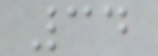34
